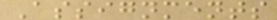Assignments
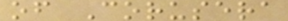of Corusera
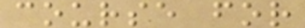course for
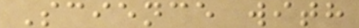Science with
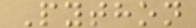Python
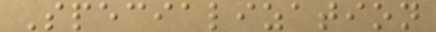Specialization
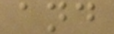and
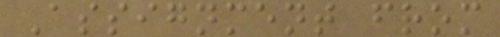Assignment from
